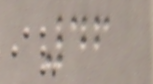46
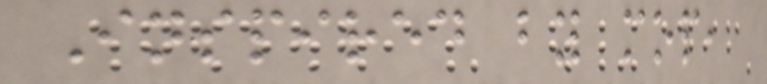Inspired by mop,
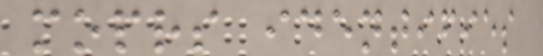moprs identifies
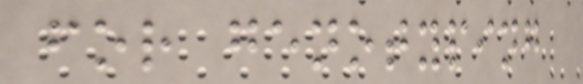for genotyping
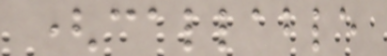(callable
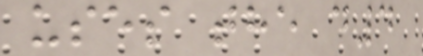uses the d4
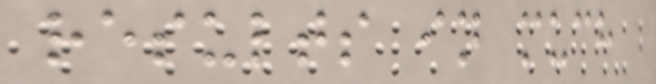results in much
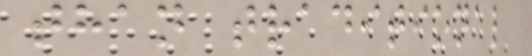than traditional
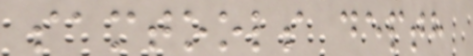samtools depth
